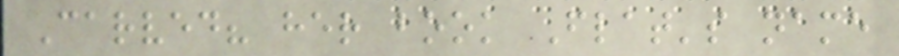Carved? her book Flat's name
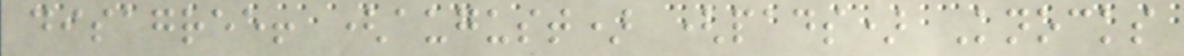disagree! (august) (pads) Knocks
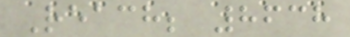Reach; 8638
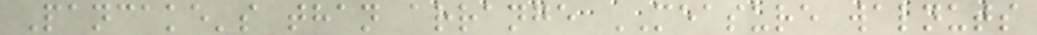Pancake's than arrange MEASURE walnuts
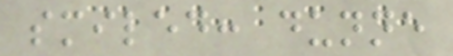smiled: dunne
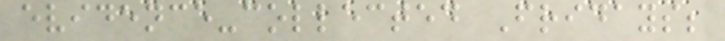evidence-collected Fridays;
